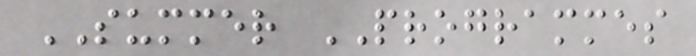SUMMER PROGRAMMES
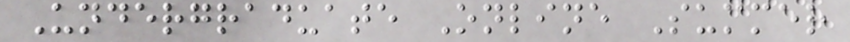Undergraduate Online Summer
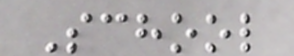School
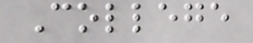College
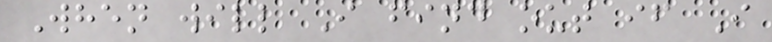When will I find out if I
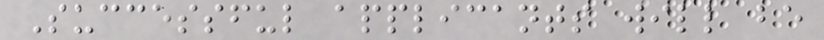Successful applicants will be
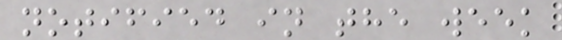notified in the week
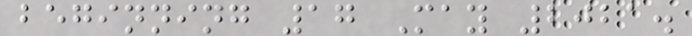beginning 17 May 2021.
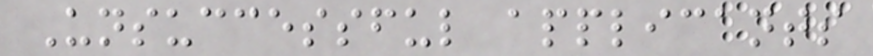Unsuccessful applicants
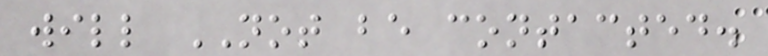will NOT be contacted.
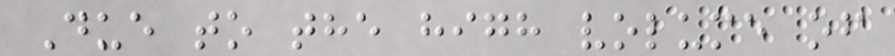Due to the high volume of
